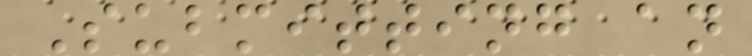Submitting an
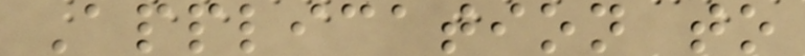Application to
